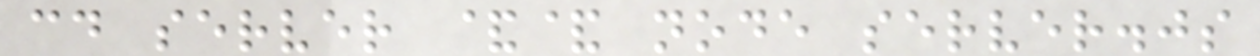cd server && node server.js
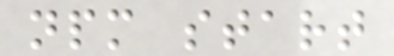npm start
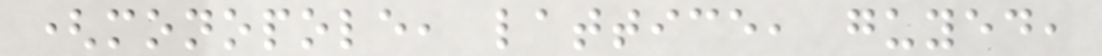(monopole, lattice, guyed,
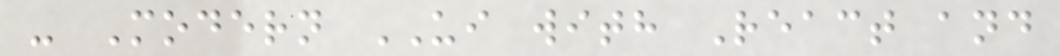- Modern UI with React and
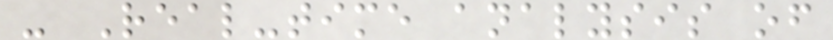- Real-time analysis of
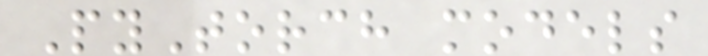PyTorch models
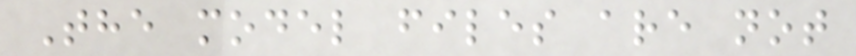The model files are not
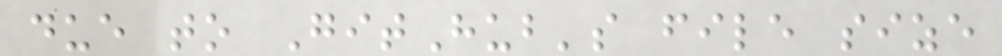due to GitHub's file size
